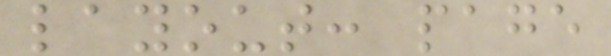layout: page
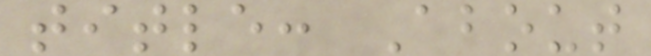title: About
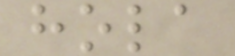hola
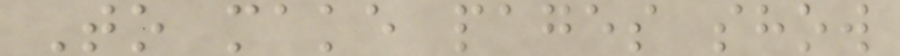To make pages show
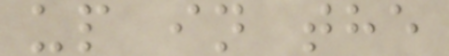up in the
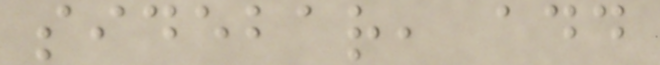sidebar, add
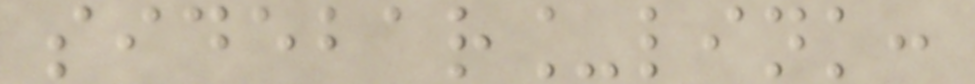sidebar_link:
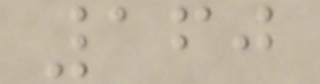160
